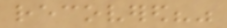recovered?"
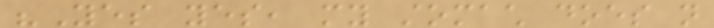"Yes yes, my stomach does not
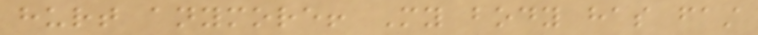hurt anymore! My body has fast
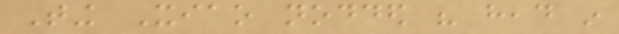Ting Xiao nodded his head in
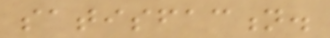satisfaction.
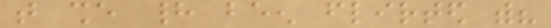that she had been flirted with?
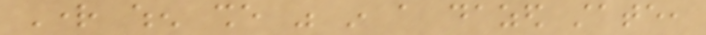Right when she was in a dazed state,
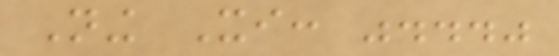Ning Xi: "..."
